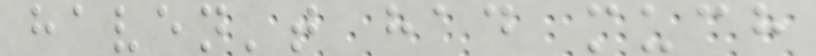haven't had much
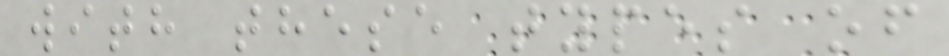with these types of
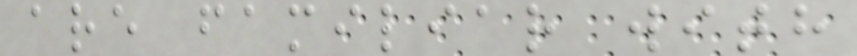are familiar with
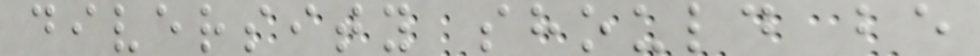diversity should be
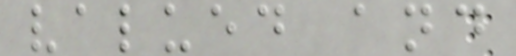valued and
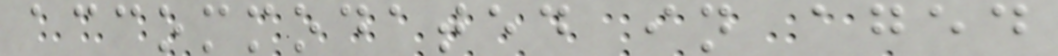accommodated in aged
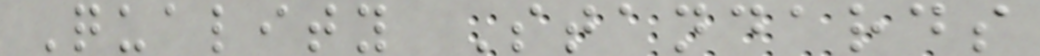Quality Standards
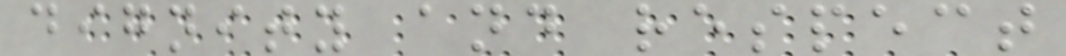dignity and respect
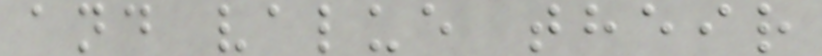and value their
